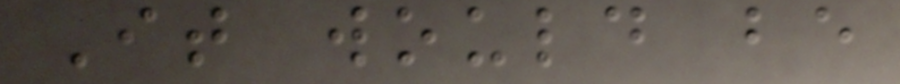It would be
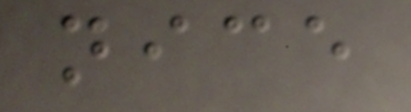nice
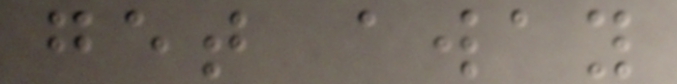get away
